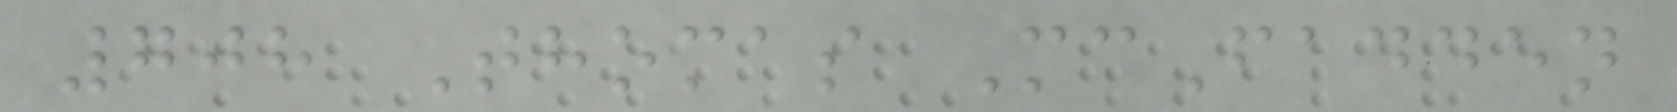708 Thomas McFadden
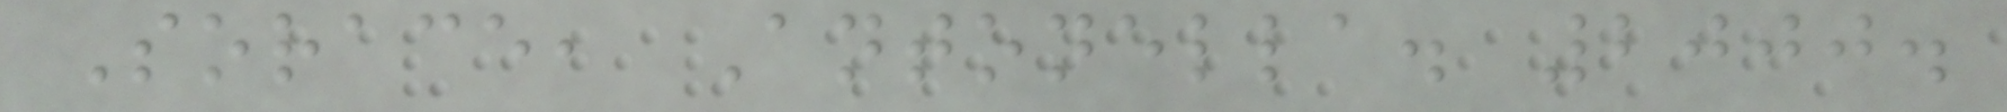Sorace, Antonella. 2000.
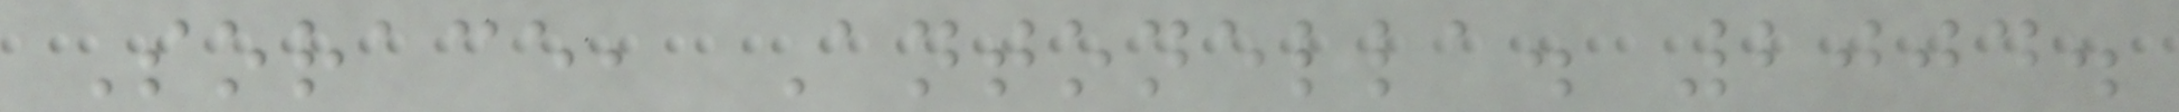Sorace, Antonella. 2004.
